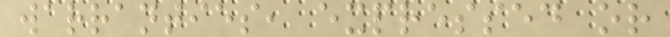warranties, expressed or
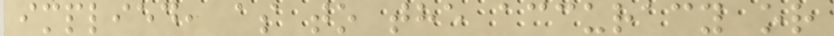implied, as to the accuracy or
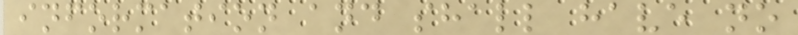information and shall have no
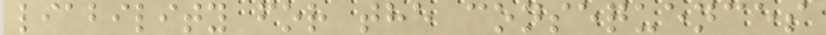liability for the consequences
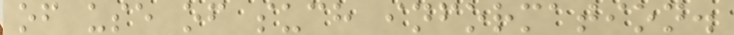of use of such information.
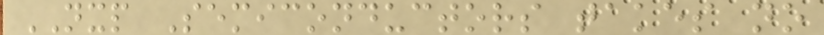NXP Semiconductors takes no
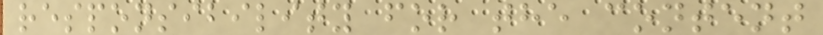responsibility for the content
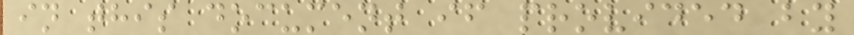in this document if provided by
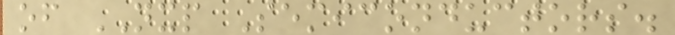of NXP Semiconductors.
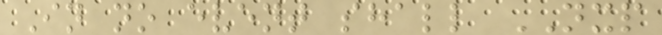In no event shall NXP
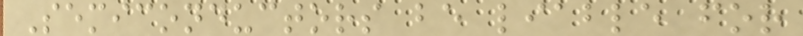Semiconductors be liable for
